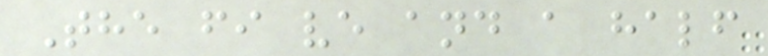The fi ve and a half
